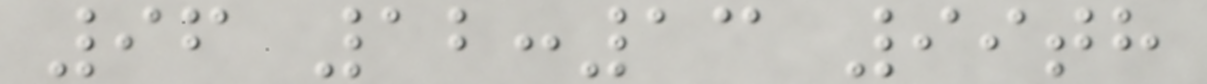96 12:13 99th
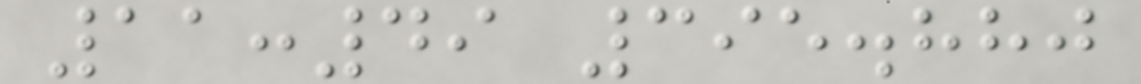11:49 395.880
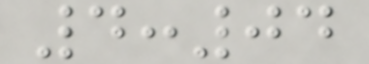4:04
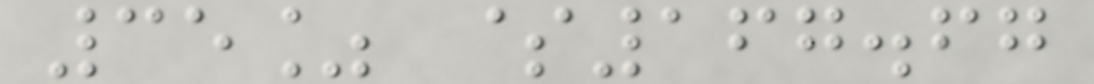35% $167.67
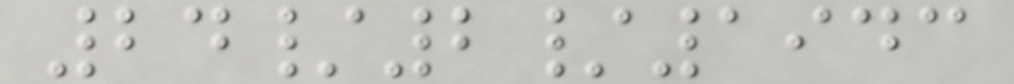24/2/1943
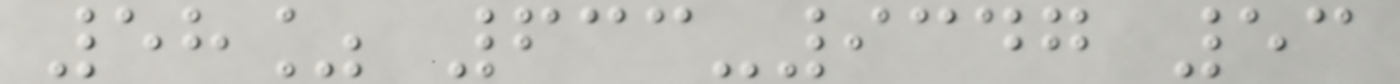58% 633-9347 53
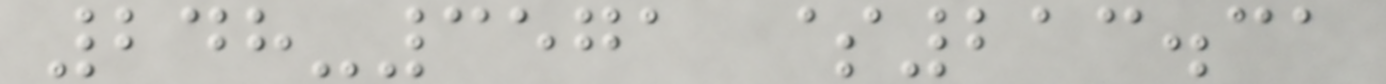248-3571 $213.31
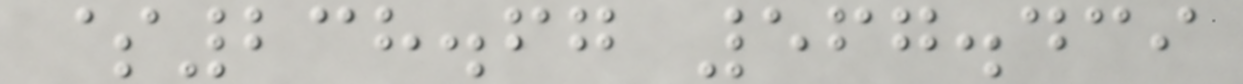$238.67 567.439
